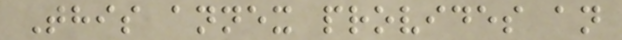This annex provides an
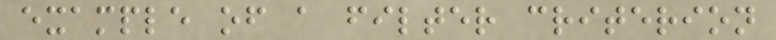example of a filter criterion
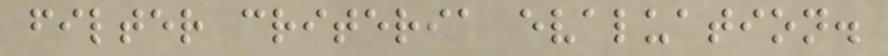filter criteria evaluation.
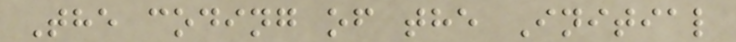The coding of the Initial
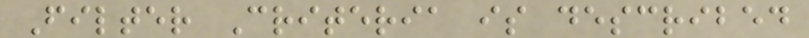Filter Criteria is described
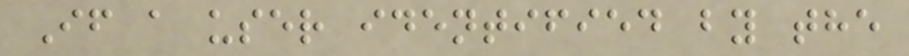If a user identified by the
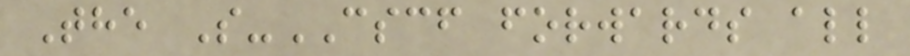The S-CSCF forwards all
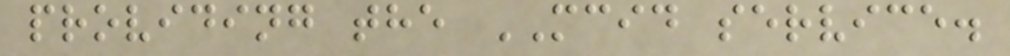providing the MCID service.
